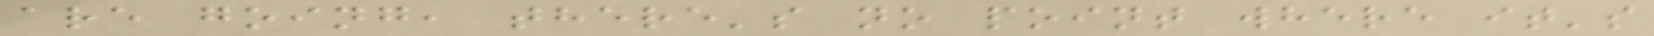are going, there's no point where it's
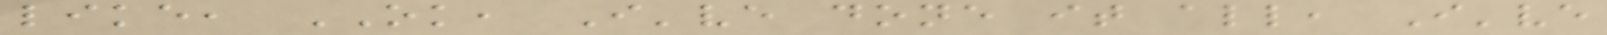like, OK, I've done it all, I've
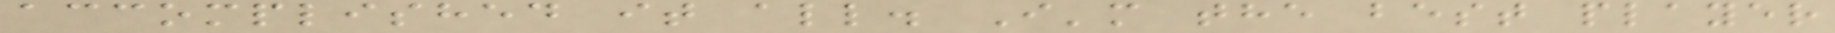accomplished it all. I'm the best player
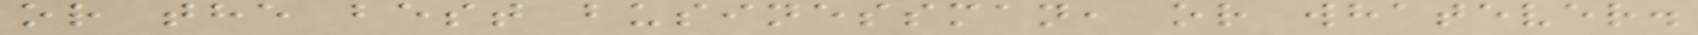or the best businessman, or whatever.
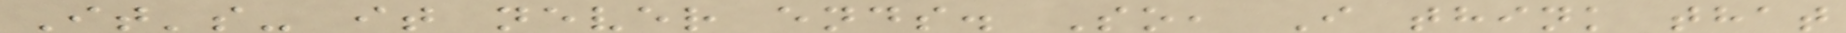It's- it never ends. So, I think that
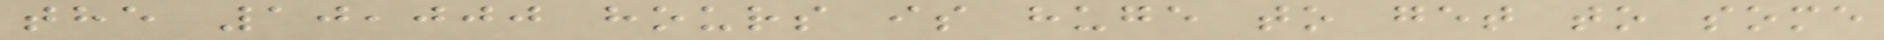the 10,000 hours is huge to get to some
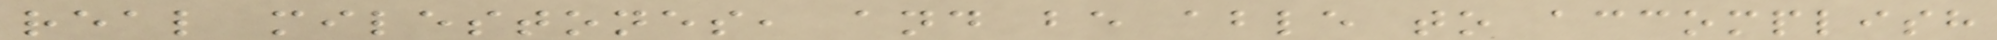real milestones, and be able to accomplish
